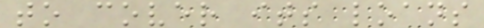to cover its loans
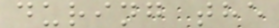during the
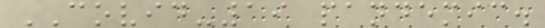COVID-19 pandemic.
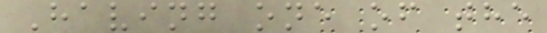Having one of the
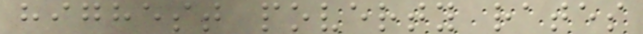highest poverty rates
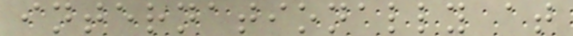internationally at
